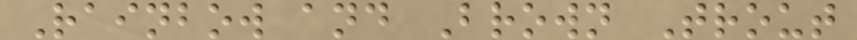Rainbow and Brown Trout
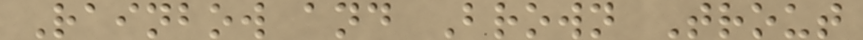Rainbow and Brown Trout
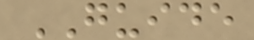GUIDE
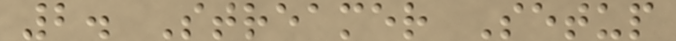2. Streamer Setup
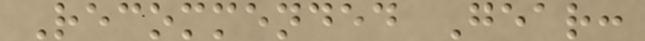Recommended Gear:
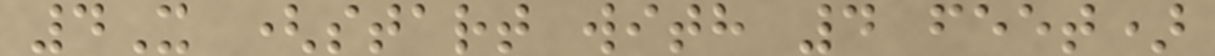4X (start with 4 feet)
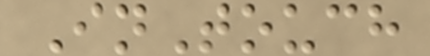InTouch
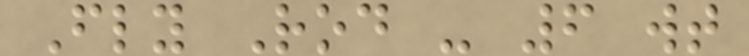Fly Rod - 6 wt
